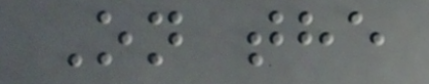On the
